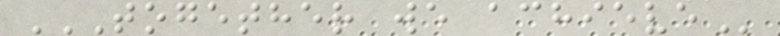TOGETHER WE ACHIEVE
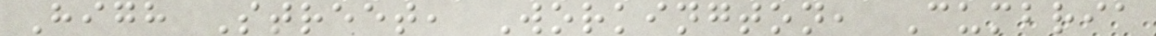High Street, Workington, Cumbria
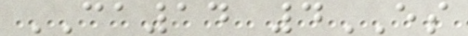CA14 4ES
